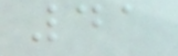41
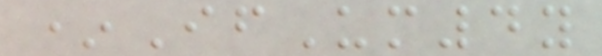*IfUm4y
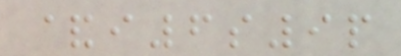&i6s9p
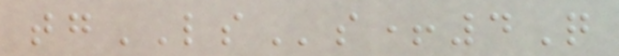tgLSs+4Q
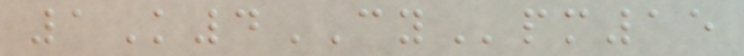1K4CYpm15
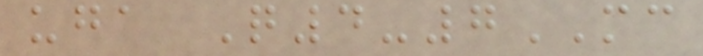uga Q4-7MC
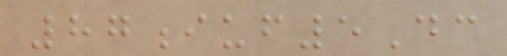87iuf5Dc
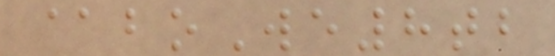@boWe8tb
